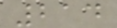214
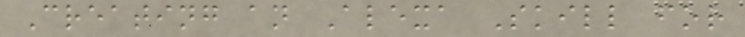Creating an Alexa Skill for
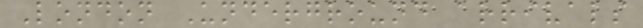London Underground arrivals
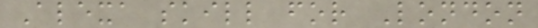Alexa skill for London
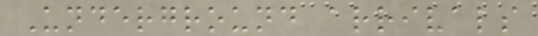Underground arrivals
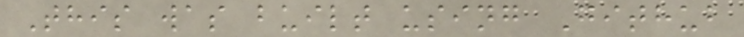This was built using Github
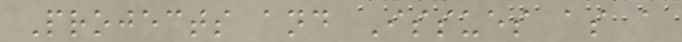Projects and Issues as a
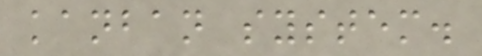kanban system.
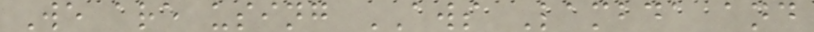We are using AWS Lambda and
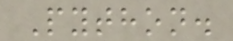Python.
